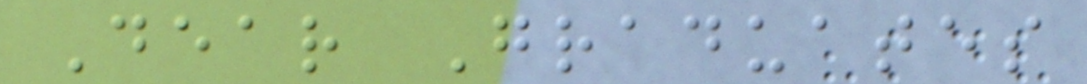Dear Graduates
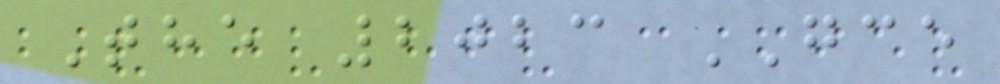The 2023 GCE
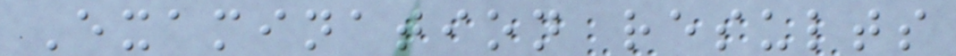Examination results
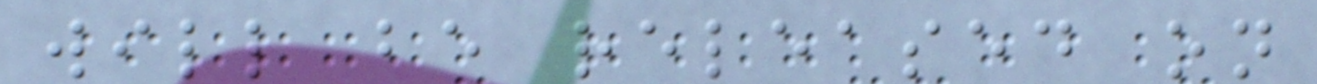will be released on
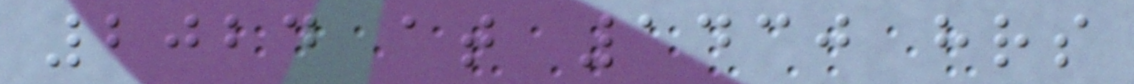2024 at 1430 hrs
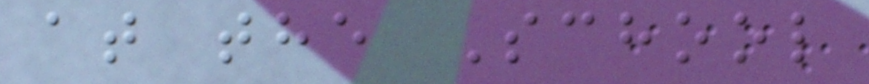at the School
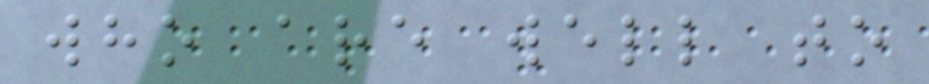who are well to
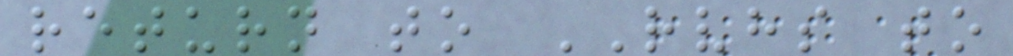return to RVHS to
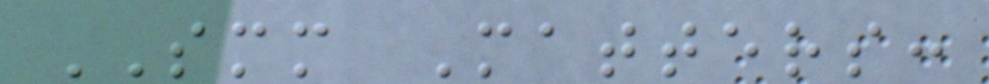SMM Matters:
